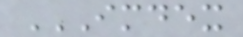IMDEX
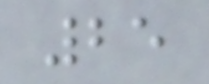25
